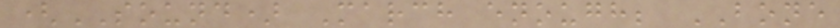(SOUND) March enough; BONE
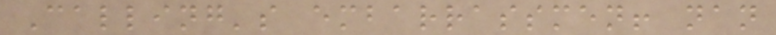Calling's embarrassmen! nan
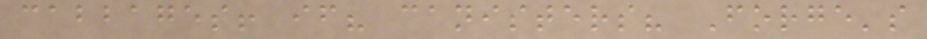cabbages! if? canisters? Forge's
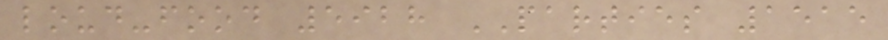loud-food 5928 PARTIES 1515
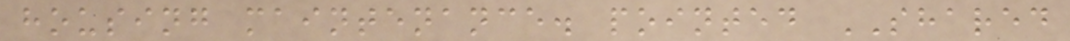housing maintenance. pointed SHARED
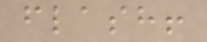flash!
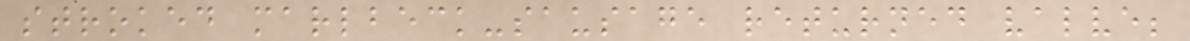stroked marlbeck-sausage returned valve;
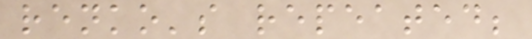renko's repeated;
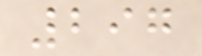297
